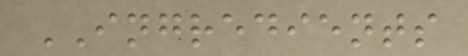INGREDIENTS
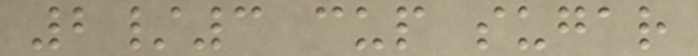2/3 cup sugar
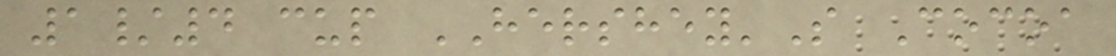1/4 cup HERSHEY'S Cocoa
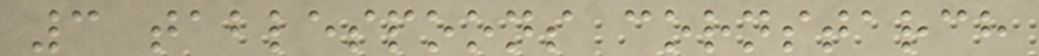3 tablespoons cornstarch
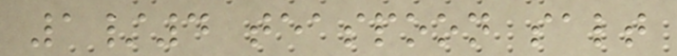1/4 teaspoon salt
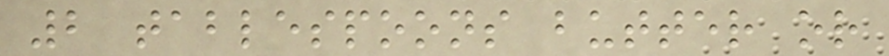2 tablespoons butter or
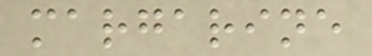margarine
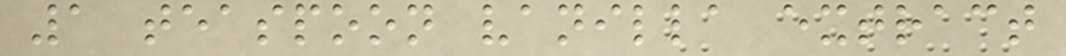1 teaspoon vanilla extract
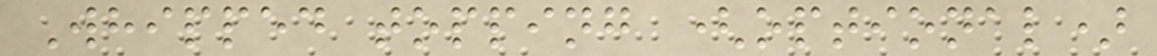Whipped topping (optional)
